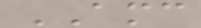AMC
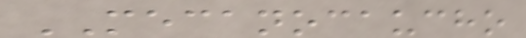MECANOCAUCHO
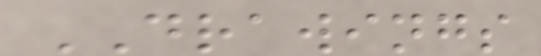DRAWINGS
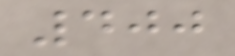400
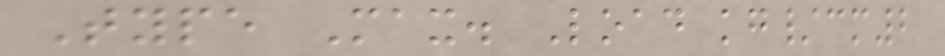Type Max. Load kg/cm2
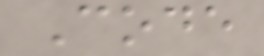Code
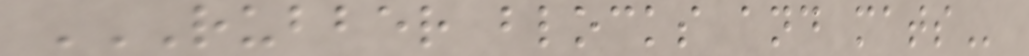RUBBER BLOCKS AND MATS
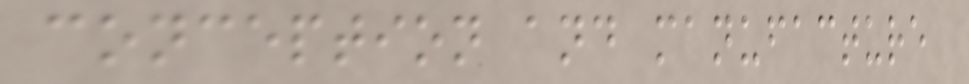conception and manufacture
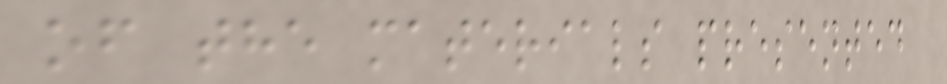of the materials presented
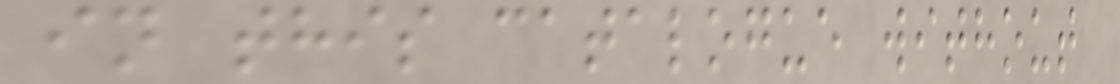in this catalogue without
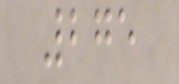275
